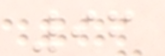96
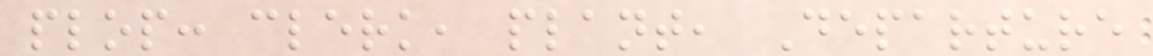plop: clerk, plant, Departure
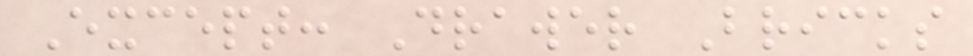Except: Drawer Bricks
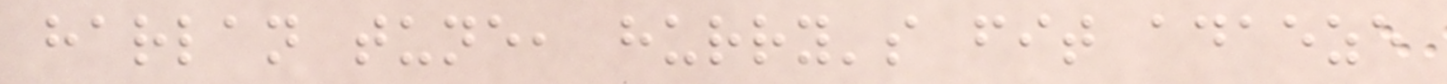harlan tune, hurry's fit adaeze
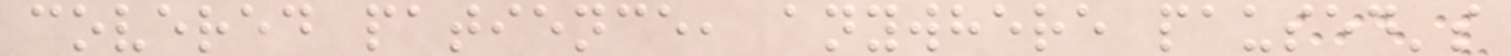covered patience, anywhere paused's
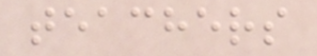teachers
